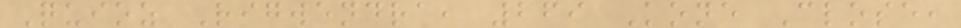Quioz Rigwendra, 269 Kone Close,
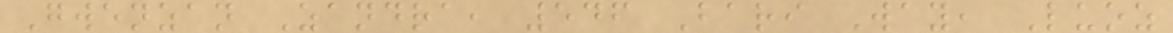Gwenzan Zandra, 546 Bari Way, Luoz
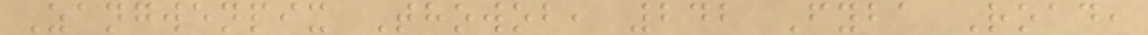Zangwenpix Thowob, 242 Fyba Road,
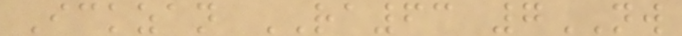Ickzan RA63 7NW
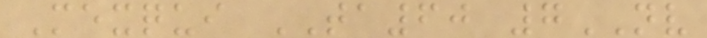Mexqui TA60 7NV
